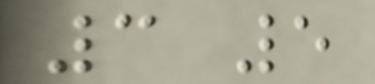3 5
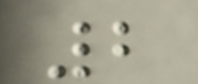2
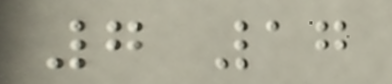7 17
